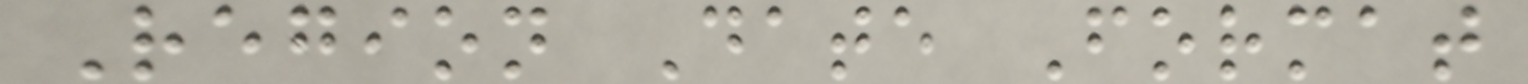Region Date Format
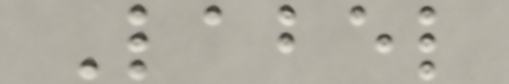Label
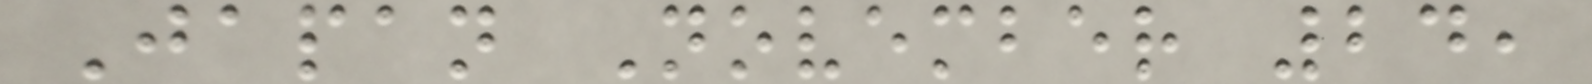Japan November 24,
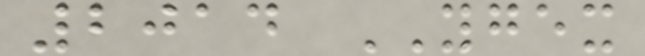2014 YGEX
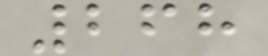268
